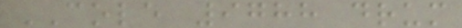COLE 9788 drum
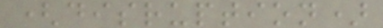(disruption)
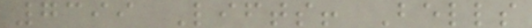7399 Lifts! Bells
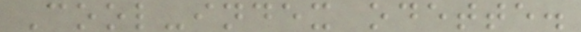Cool-index odette.
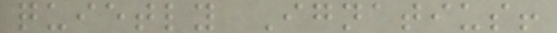quietly Ignatius!
